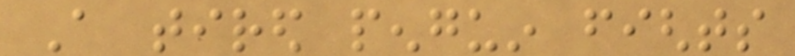A tired penguin fights
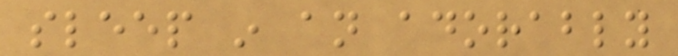sleep in an adorably
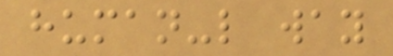human-like way
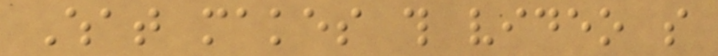What makes this video so
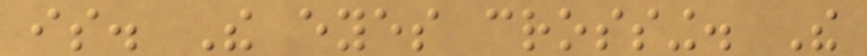is. The eyes crossing. The
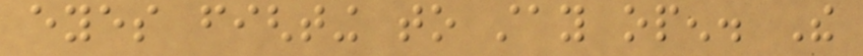eyes fighting to stay open. The
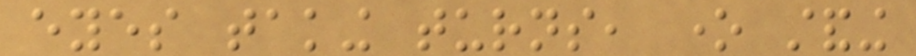eyes taking turns, one standing
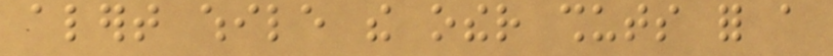alert while the other shuts for a
